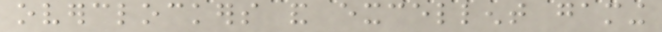overclockers and excellent gaming
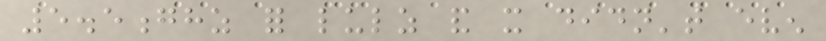5.5ghz for lulz and it didn't even
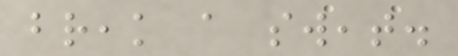break a sweat.
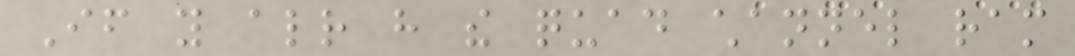If you already have the quad channel ram
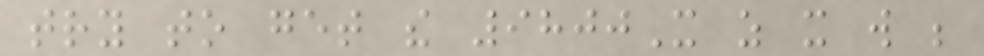try to get the 9800X as it will be
